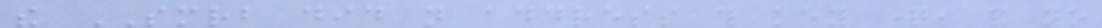the SMRB did not address this key question, and no
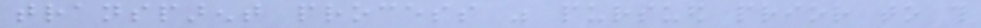transparent process was pursued prior to this
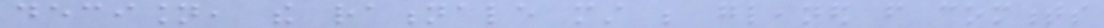decision, the rationale must be gleaned from comments
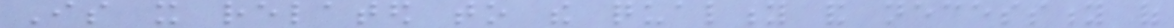Is it related to the quality and necessity of
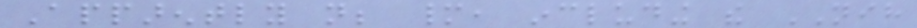Apparently not; many, including the NIH
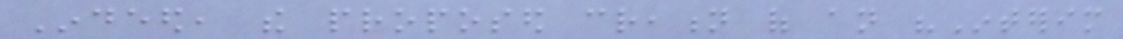Indeed, the proposed creation of an "Interim
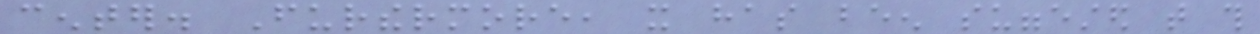center. Furthermore, it has been suggested that this
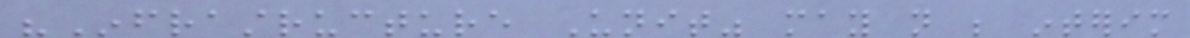"Infrastructure Unit" may not be interim
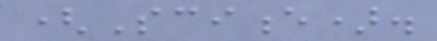(Science).
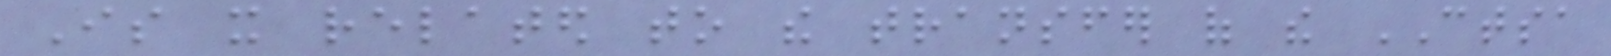Is it related to the transfer of the CTSA
